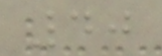40
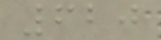620
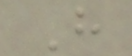H
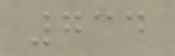734
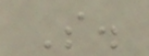S.
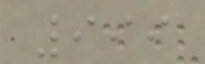999
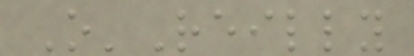O'Reilly
